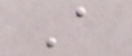A
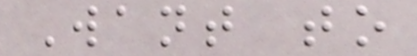Want to
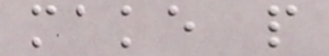make people
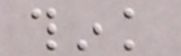think
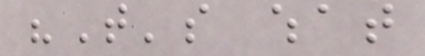"That's what
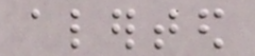alerted
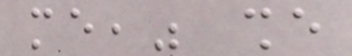me," she
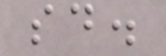said.
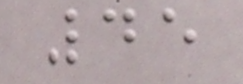45
